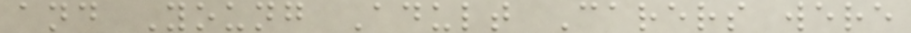and Young Adult Carers were
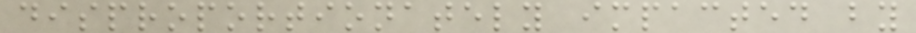disproportionately impacted by
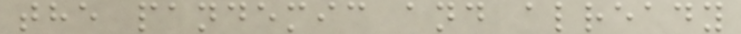the pandemic and already
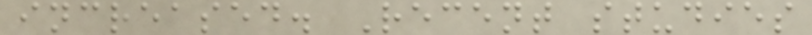increased. Recent studies
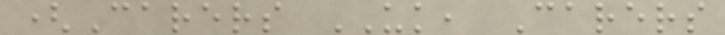(Carers UK, Carers
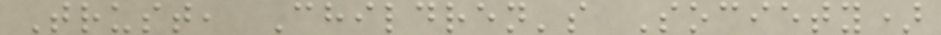Trust, Children's Society)
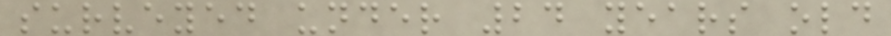surveyed under 24 years old
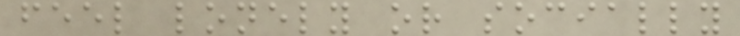feel lonely or socially
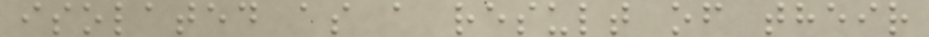isolated as a result of their
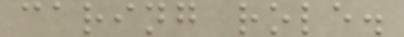caring role.
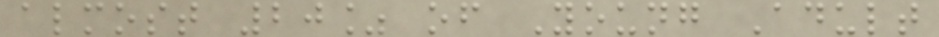almost 20% of Young Adult
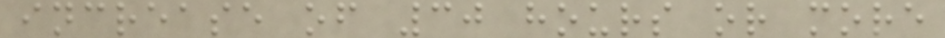increase of 30 hours or more
